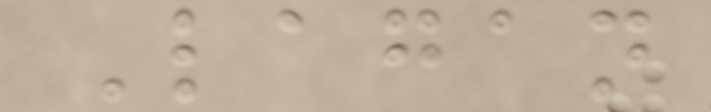Lagan
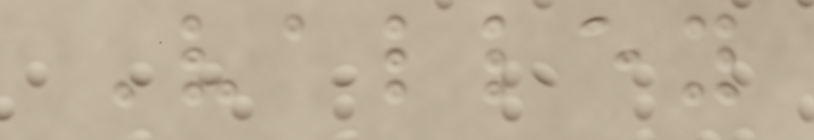Valley
